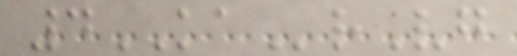4KArVg
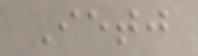Ietj
